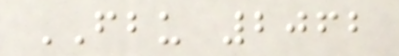FBU 2062
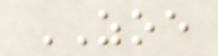ZOE
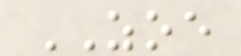ZOE
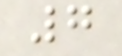7
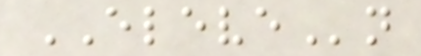ELEVEn
